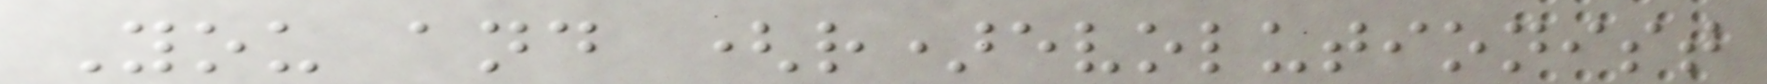You and (r)evolutionist
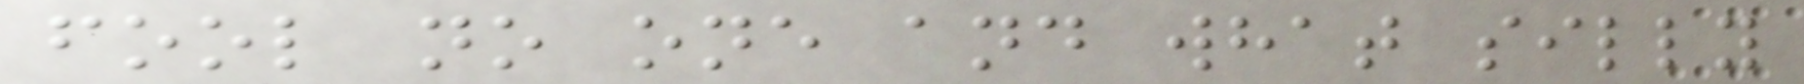fool no one and what silly
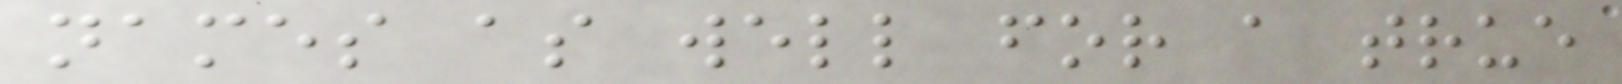names as well for a true
